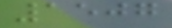1507
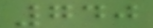740
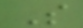S
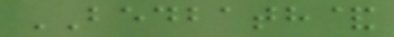BEDBATH&
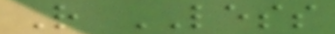R LESS
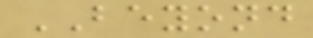BEYOND
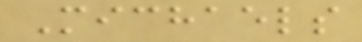Michaels
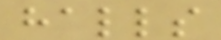halls
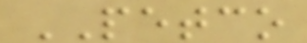PETCO
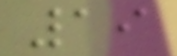19
